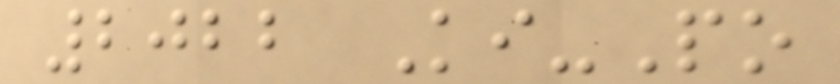2022 Ki-Po
